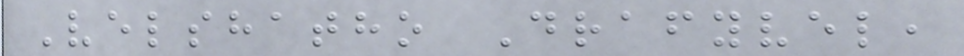Velshatho Drafyvel,
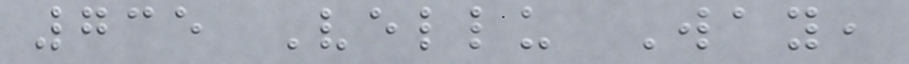735 Vellu Way,
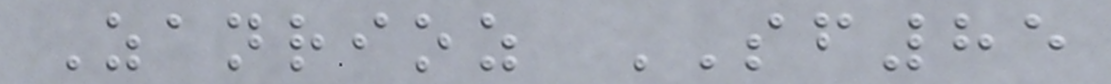Zanrioz SF85
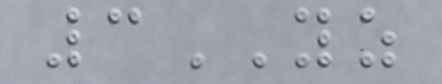3YZ
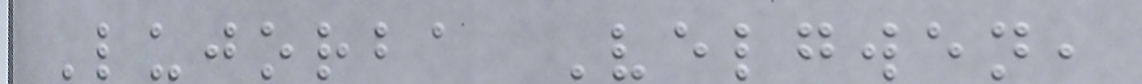Lujorba Velgwen,
